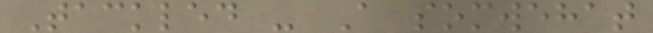Tackled - A somwehat
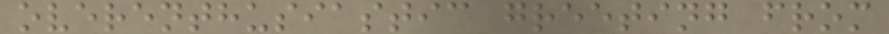overenthusiastic greeting from
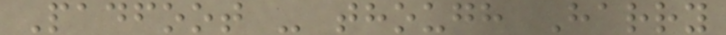Padfoot - though Harry
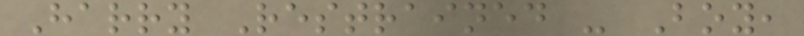Harry Restrained - Boy,
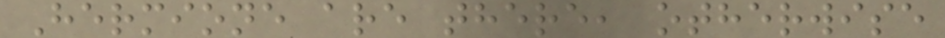Hermione are there, otherwise
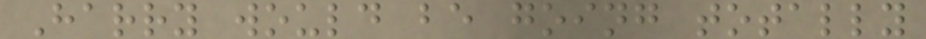Harry would be going totally
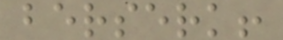berserk!
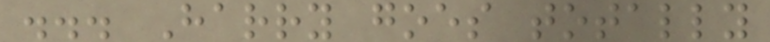... Harry goes totally
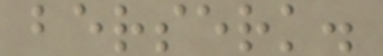berserk.
